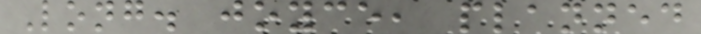Long. joyce, planned
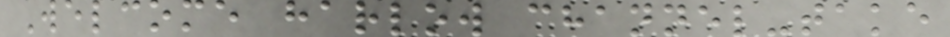Welcome harlow channel-take
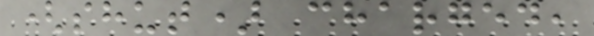(shut) charged,
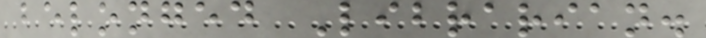belonged Librarian.
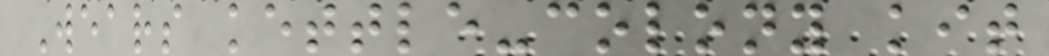Wears kettle-colony kit
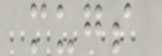mugs
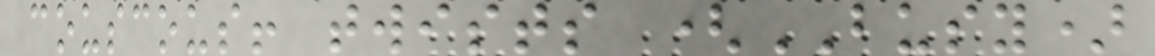couscous! twists (BUSY)
